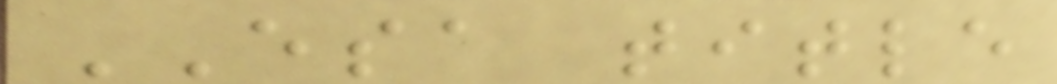ESA title
